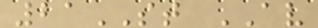21ST AV
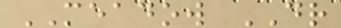MEADOW DR
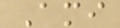Ami
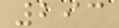293
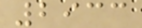2933
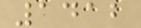1412
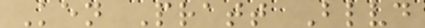Ken Pratt Blvd
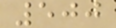500
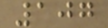107
